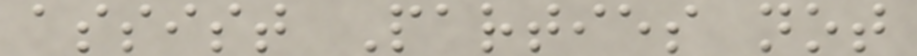assist Parties not
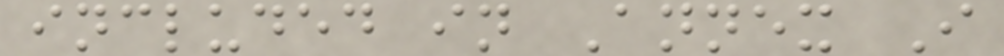included in Annex I
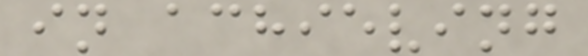in achieving
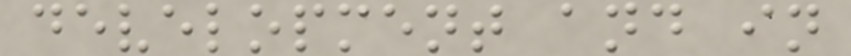development and in
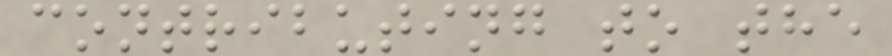contributing to the
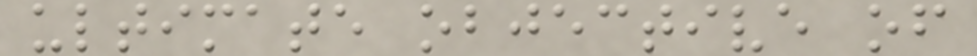ultimate objective of
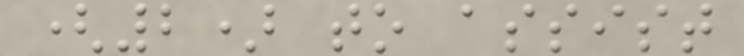(2) to assist
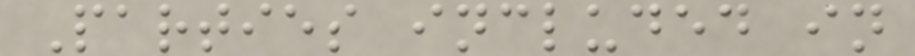Parties included in
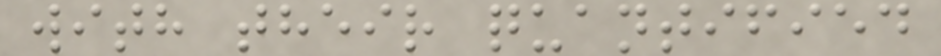with their quantified
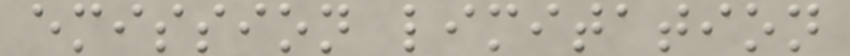emission limitation
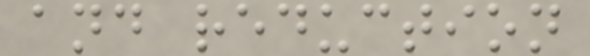and reduction
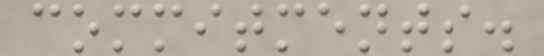commitments.
